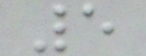5
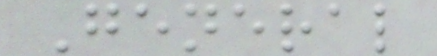General
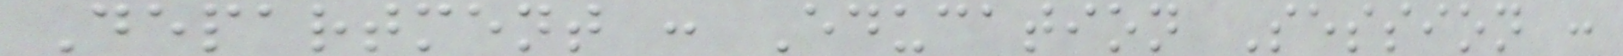Department : Education Session :
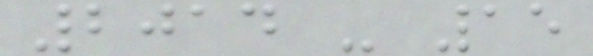2014 - 15
